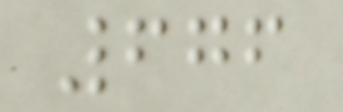676
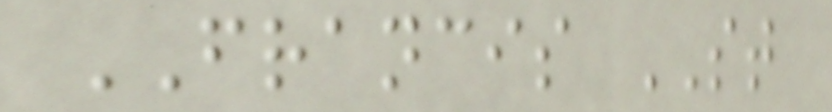FRANCIS ST
